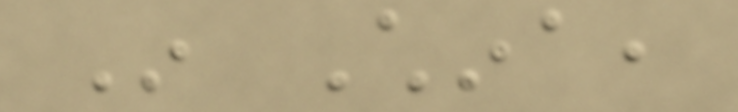In China,
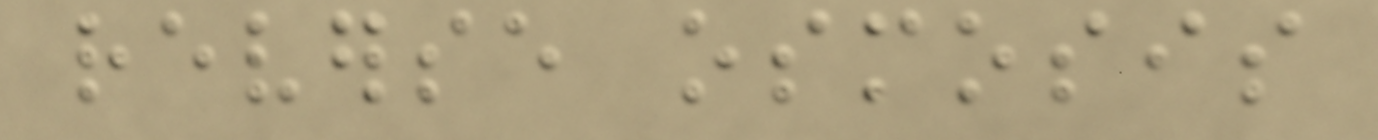reverse osmosis
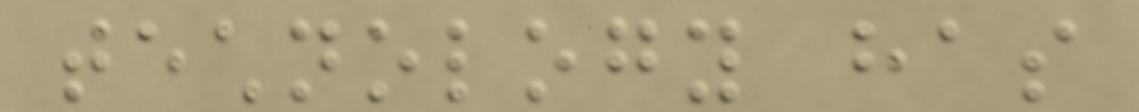technology has
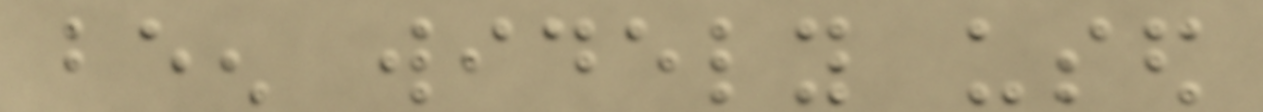been widely used
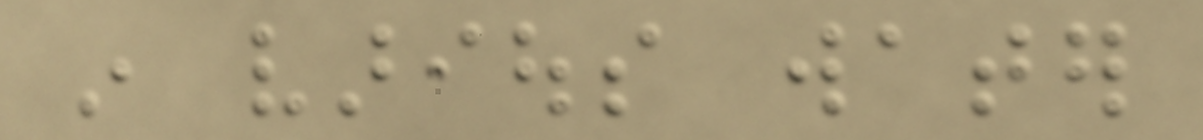in various water
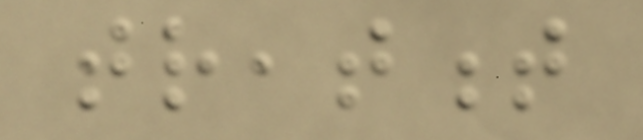treatment
